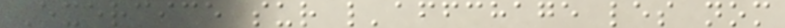Exercice sur l'affchage les nom
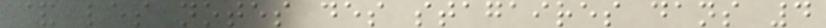& les notes des stagaires dans 4
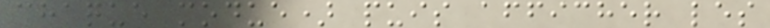chaque modue) puis afficher les
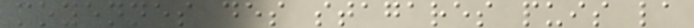moyennes des stagares puis la
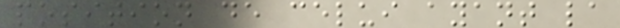position de celui ayant la
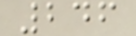246
